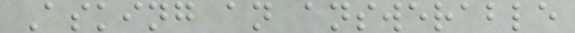Asking an answerable
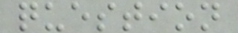question
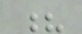?
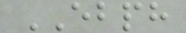EBPH
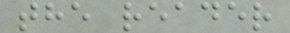the reader
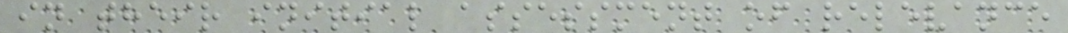in their initial assessment of relevance
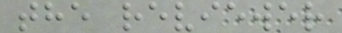the reviewer
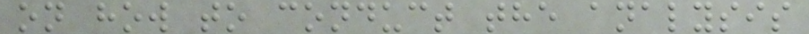on how to conduct the analysis
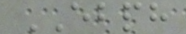EBPH
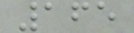165
